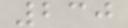230
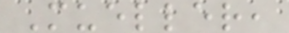Mueller,
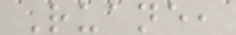Ruane,
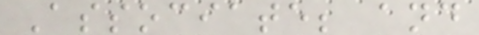Associate; and
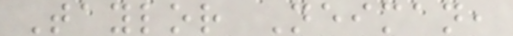Taylor Neiman,
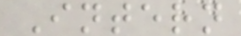Intern
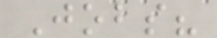Jobs?
